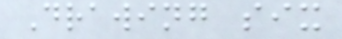Drawing six
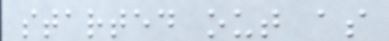started out as
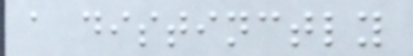a distinctly
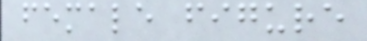female figure
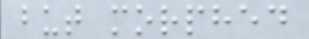but morphed
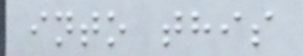into this
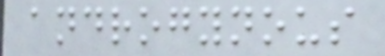androgynous
